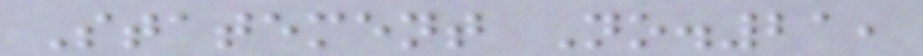Statement No.21,
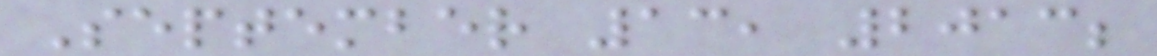September 13, 2013;
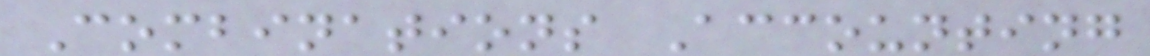Combinations Accounting
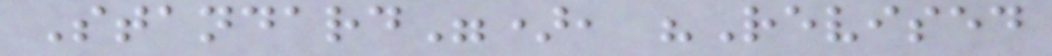Standard"), "Revised
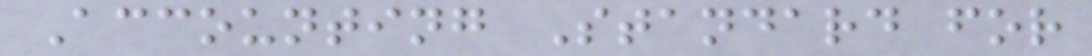Accounting Standard for
